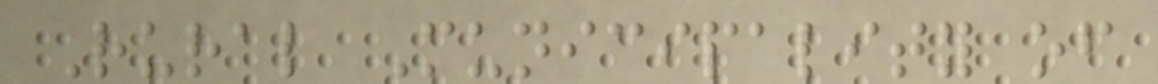Rural Municipality of
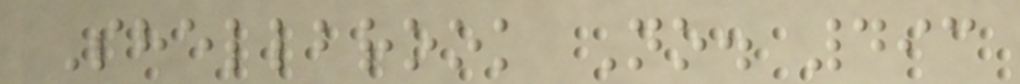Shellbrook No. 493
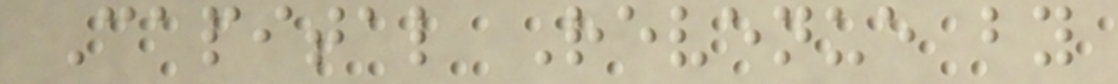Capital Revenue by
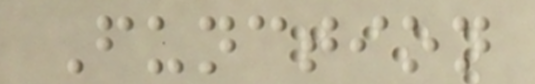Function
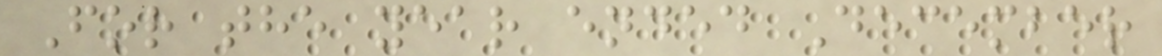For the year ended December
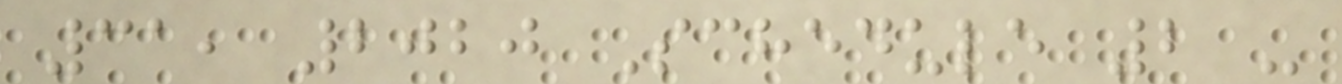31, 2020 Schedule 2 -
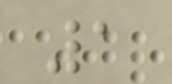1
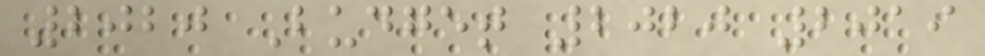2020 Budget 2020 2019
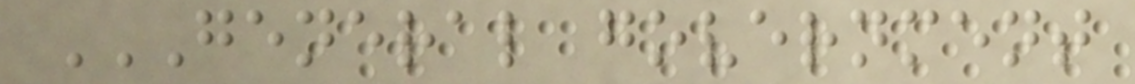GENERAL GOVERNMENT
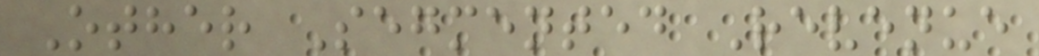Other Segmented Revenue
